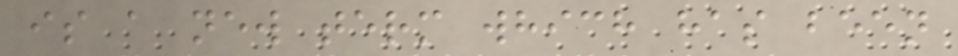is a new term which has been
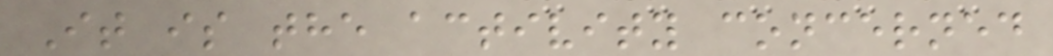It is the activity concerned
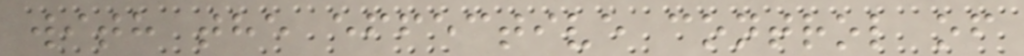with the effective control of
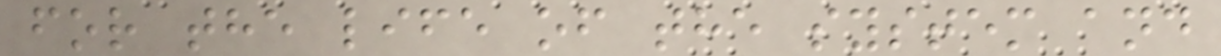for the life of the system and
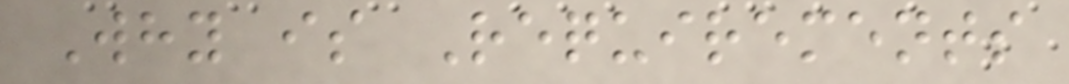Why is Requirements
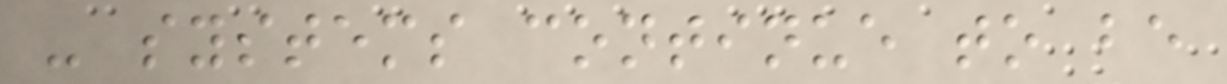- systems continue to be
